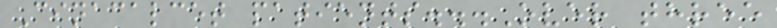Cinacalcet patients...Over three
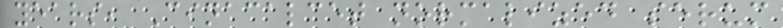years, Cinacalcet normalized serum
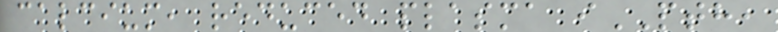calcium, reduced plasma iPTH,
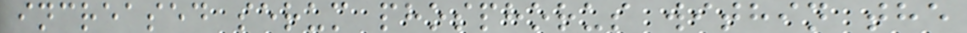increased serum phosphorus within the
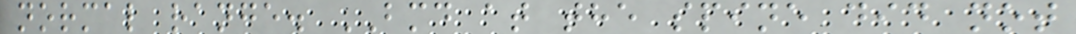normal range. BMD at the spine did not
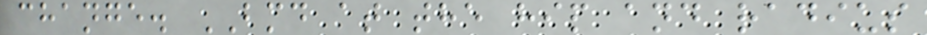change. BMD at the hip and radius
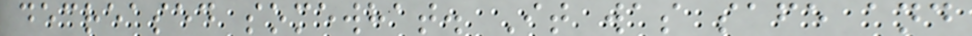decreased somewhat. It was safe and
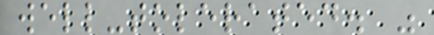well-tolerated. "
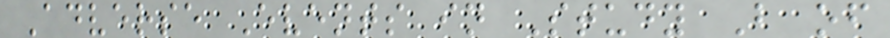Adverse Events in Study B of
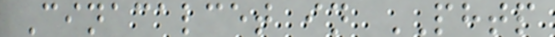Cinacalcet in PHTP
